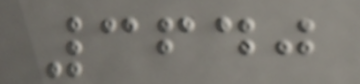3640
